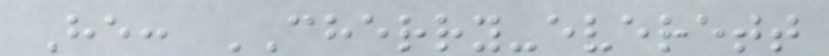He: CHERRY-everett
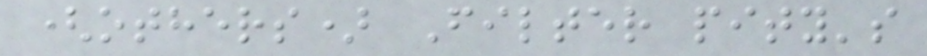(others) Filter pity's
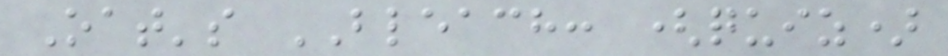Oat's BLEACH: (quiz)
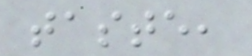taste,
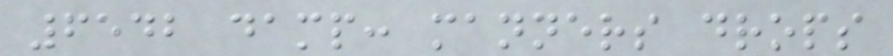6542 damp: manners drops
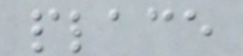place
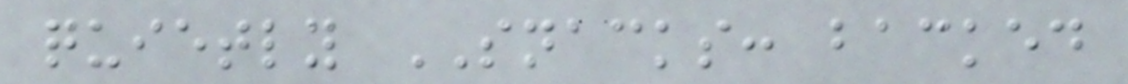quietly SNACKS: backed
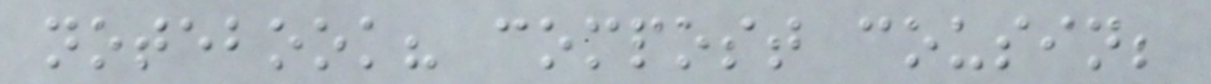notebook? compost cousin;
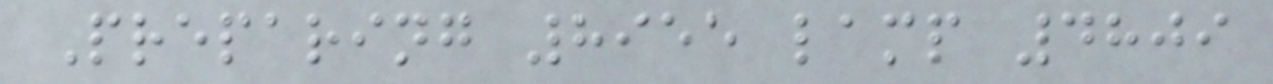Preparing 8955 lamp 4809
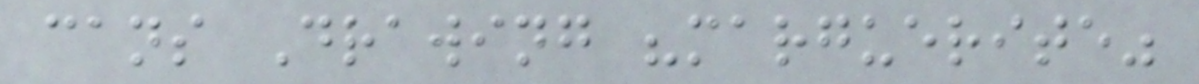cans Drawing "marguerite"
